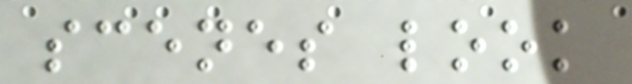scenes look
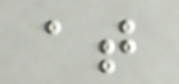at
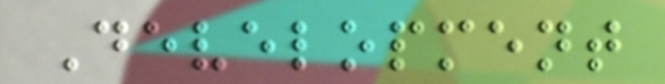Development
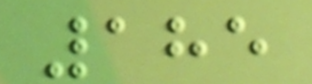185
